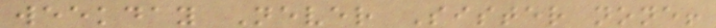weekday Never Sister none!
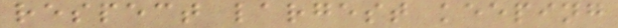respect largest keeping
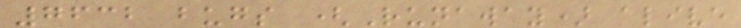7632 bugs (Runaway) alive
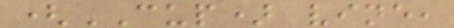(CUP) vine,
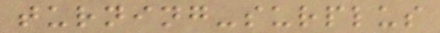turning-surplus
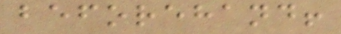beforehand!
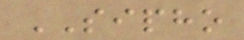SIPHO
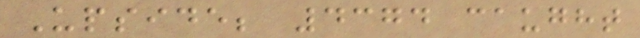Upside; 4374 caught
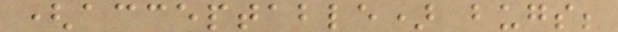(acceptable) bugs;
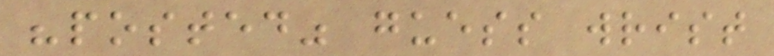"posted" guess wrist
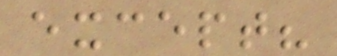except?
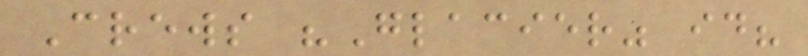Crews "Glacier" id?
